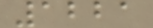1221
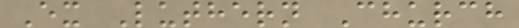Ex Luthern Church
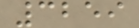3259
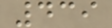439
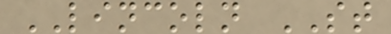LINCOLN ST
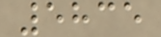5835
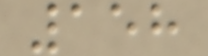158
